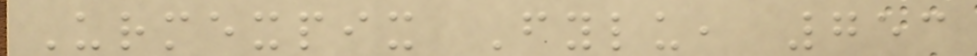Urmexpix Fylu, 753
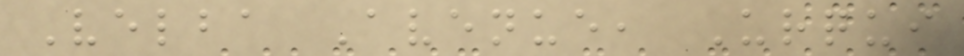Velba Avenue, Urqui
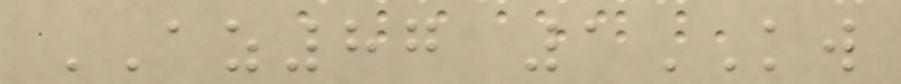AZ87 1KW
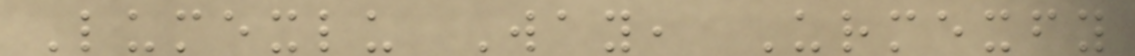Lumexlu Way, Urmexfy
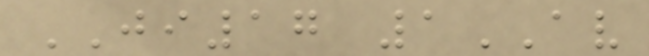JI17 1AV
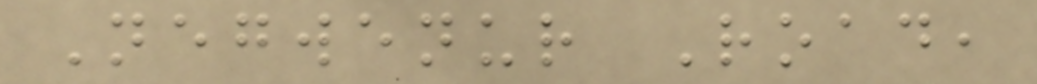Negwenur Road,
